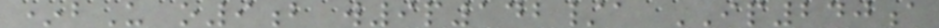*bU o9b w9p142/a IP240a
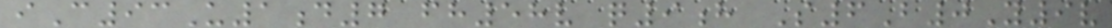iC93U1d7 fh58v q9h S6B0Y9v
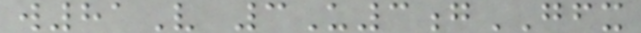w81V 3U3gGFX
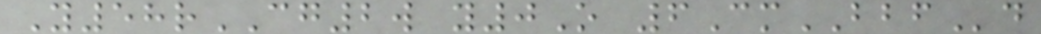Y58rCG2w y0O 6CmBBFd
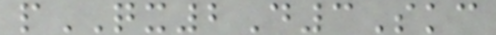pQX2D3Skc
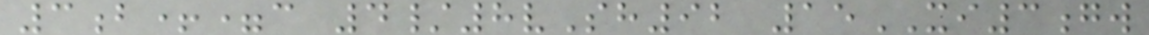3b+=c 4/8vSh92 15XI3gw
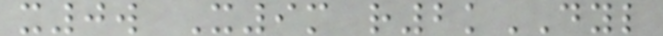x0w X9m r2kDYL
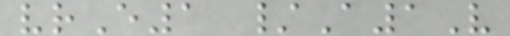vrE1 /A1V
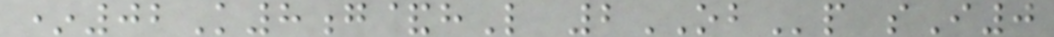*02K8g&hL 2OBp sI0
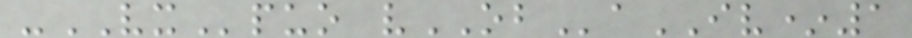-VXpuo vOBaIV*1
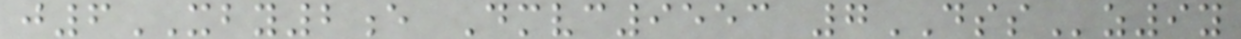j6XBY2e Dmvc9553 7DSSz9y
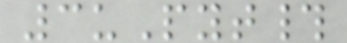3uPyt#
